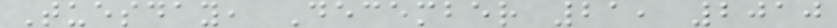Tuesday, December 21, 2010
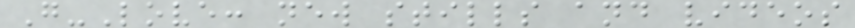G-Love: new stills and videos
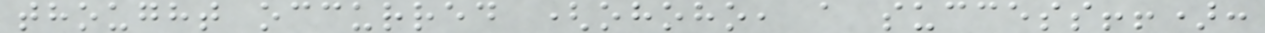thought occurred (ohoho, a success!!):
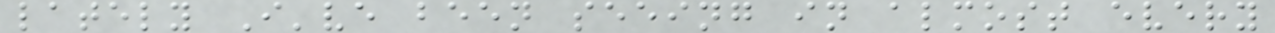lately I've been seeing in almost every
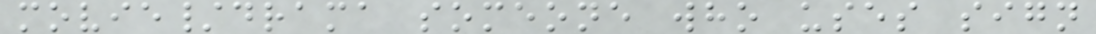movie/drama someone who uses sign
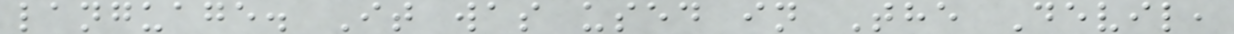language. It was used in The Devil,
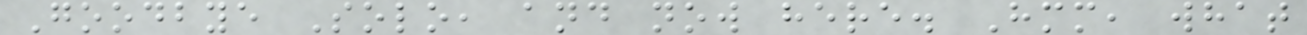Goodbye Solo, and now here. Hmm, what
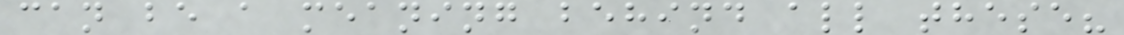can be a meaning behind all these?
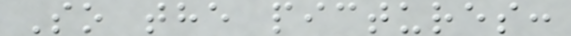So the pictures:
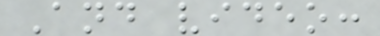And video:
